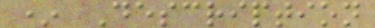* Description
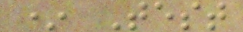* Test
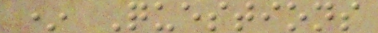* Questions
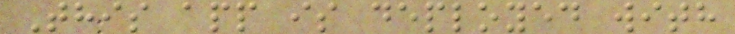This app is deployed with
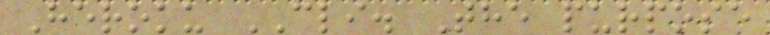Heroku CLI. The purpose
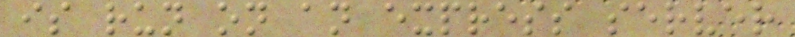is run on an express server
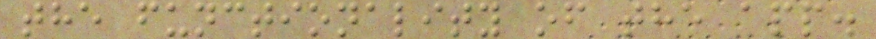the functionality of the app.
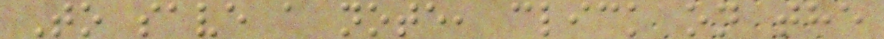To save a note, click on the
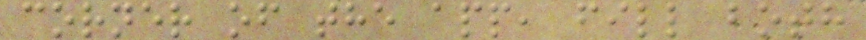corner of the app, fill both
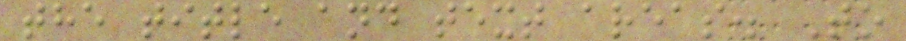the title and text areas. To
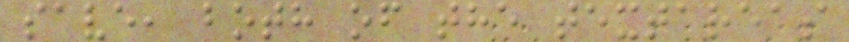save, both of the textareas
